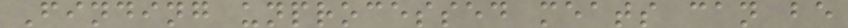Finding unprocessed meats can be
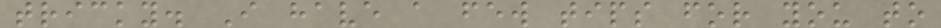tricky. I have a few tips for you to
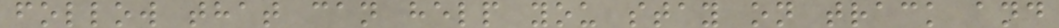follow that can help you stay on track and
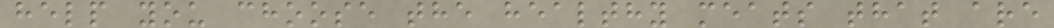help you choose the healthy meats that are
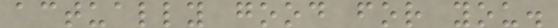actually good for you.
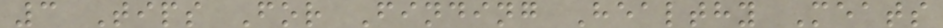3 Tips For Finding Healthy Meats
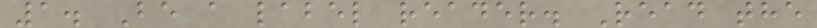1. Be a label reader. Read the
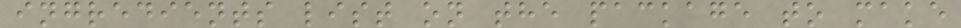ingredients list on the package to make
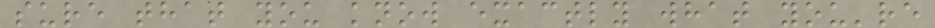sure that you know exactly what you're
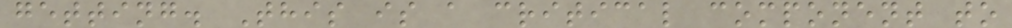getting. This is a critical component to
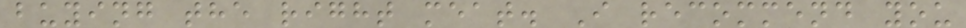buying the right meat. I recommend you
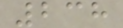238
